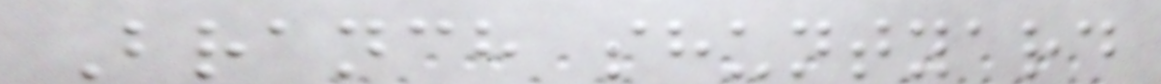Branch shuntyard
